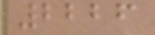2226
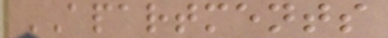APARTMENTS
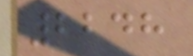2248
